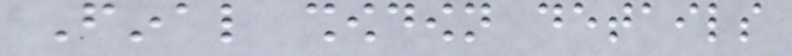Final showdown details
